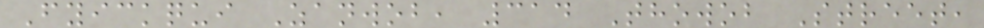Fyickqui Zanwob, 314 Thowob Street,
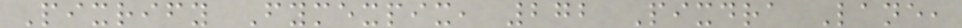Pixrify Fymexpix, 272 Pixdra Lane,
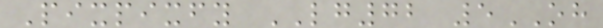Pixpixfy LG72 5OH
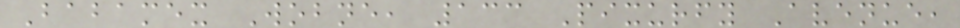Babamex Wobne, 133 Pixurfy Avenue,
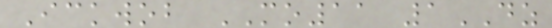Ickwob MO11 1DZ
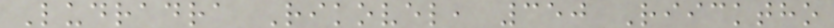Ludradra Rikovel, 350 Riicktho
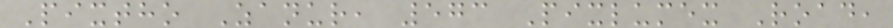Pixtho Zanur, 573 Pixlumex Road,
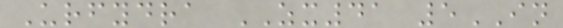Urfydra ZX41 5IN
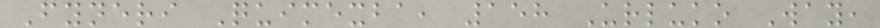Fyneri Quimexba, 158 Urluko Way,
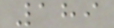189
